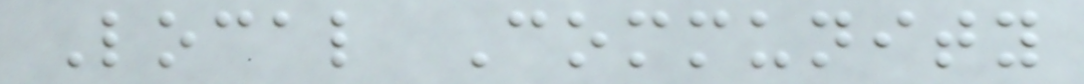Local Community
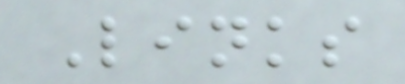Links
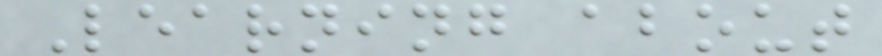Learning about
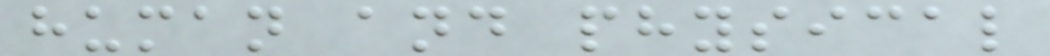human and physical
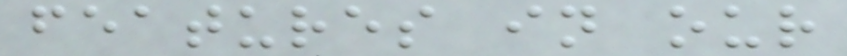features in our
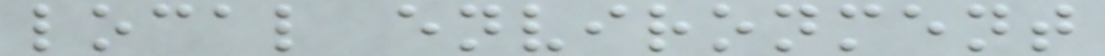local environment
